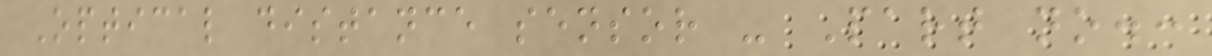Optical distance sensor - Part no.:
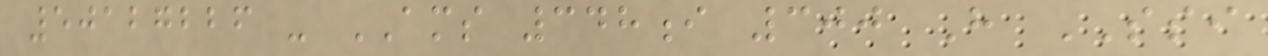50127226 - AMS 348i 300 H SSI
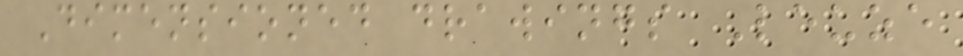Dimensioned drawings Leuze
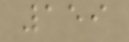159
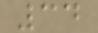34
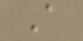A
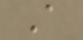A
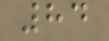84
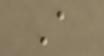A
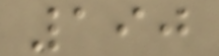190
